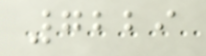7229
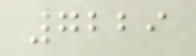7229
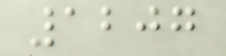1207
